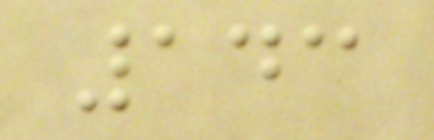143
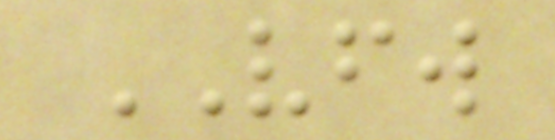VFW
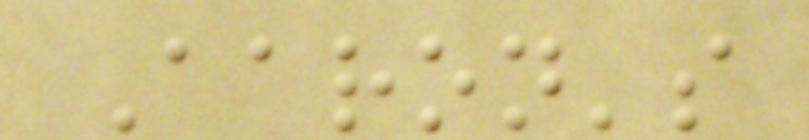Aaron's
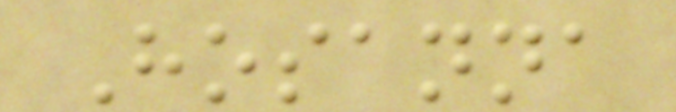Hosanna
